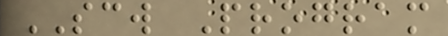SCW Program
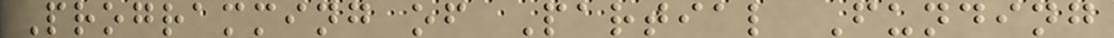Programming of Partial Funding
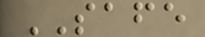SAFE
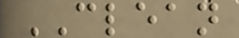CLEAN
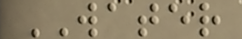WATER
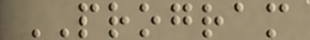PROGRAM
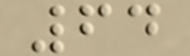64
